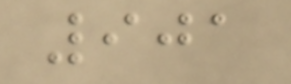901
